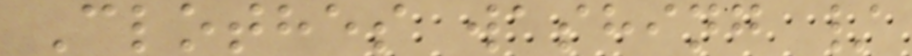Clothes washing /
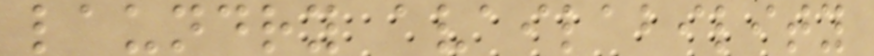laundry availability
